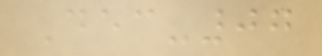Dec-07
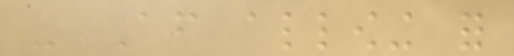- After allowing for
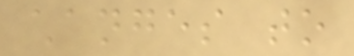changes to
